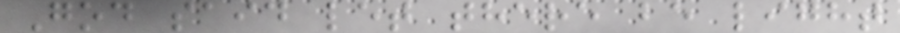God said let there be light
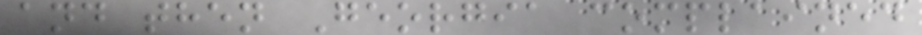and then Georgia complained
